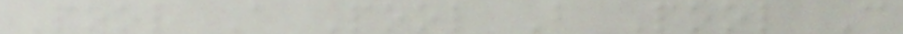Pool A Pool B Pool C
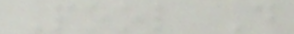Pool D
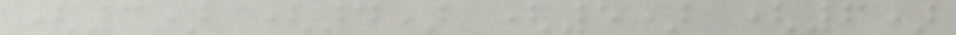(3) (4) (5) (6)
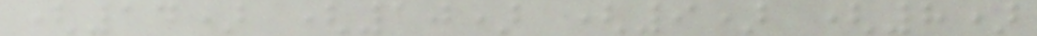(14) (10) (9) (8)
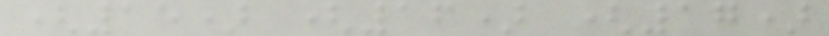(15) (16) (17)
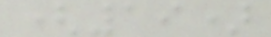(19)
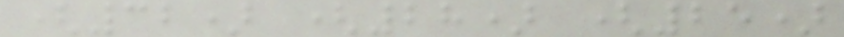(32) (28) (25)
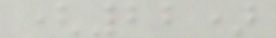(22)
